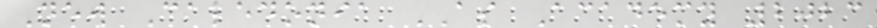New Caledonia AS Academy 2023
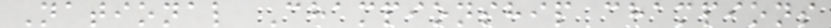National Championship champions
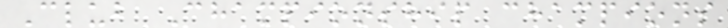Club Championship champions
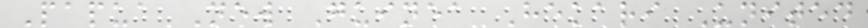Papua New Guinea Hekari United
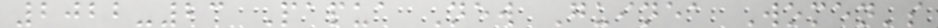2022-23 Papua New Guinea Women's
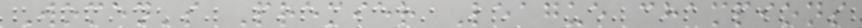Women's Premier League champions
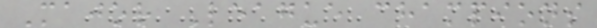Major League champions
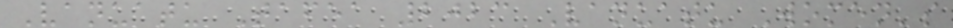Vanuatu Tafea 2023 Vanuatu Women's
